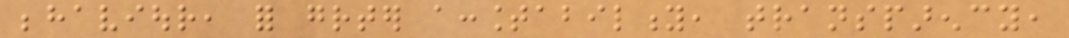behaviour, for greater accountability, transparency,
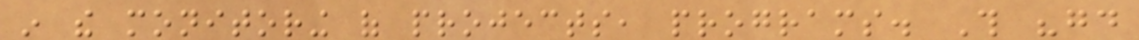in the monitoring of projects, programs. This "good
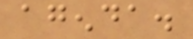agenda.
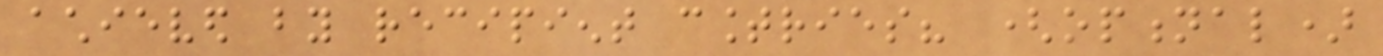achieved by recipient countries? (optional)
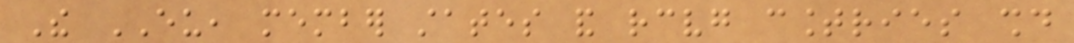The EU, member states and receiving countries should
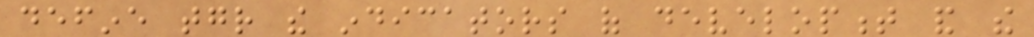define together the indicators of development and the
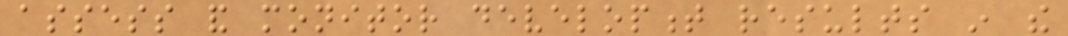assess and monitor development results in the
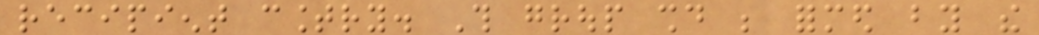recipient country. This group should be formed by the
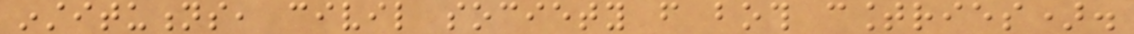institutions, civil society from both countries).
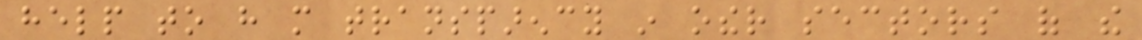help to have more transparency in other sectors of the
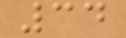34
